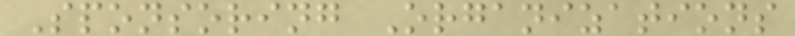Sponsoring Organizations
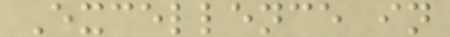Excellence in
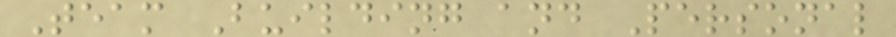Team Building and Personal
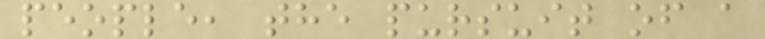people, the pursuit of a
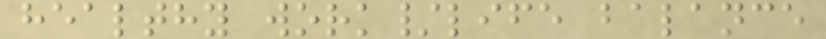healthy work/life balance
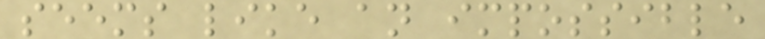seems like an impossible
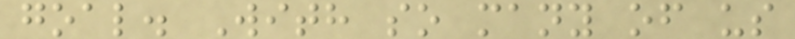goal. With so many of us
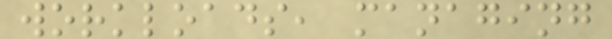workloads, managing
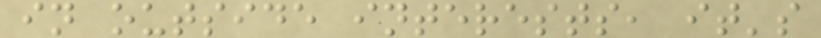in outside interests, it's
